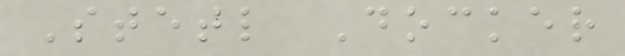Stetl Docker
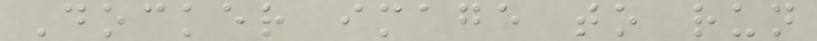Docker image to run
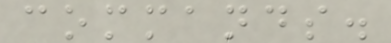commands.
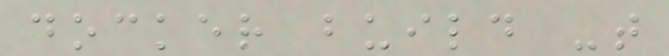docker build -t
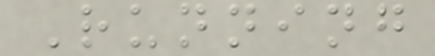Running
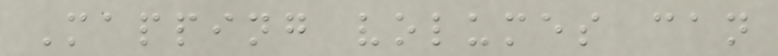Mapping volumes can
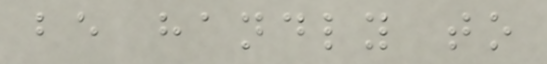be handly to
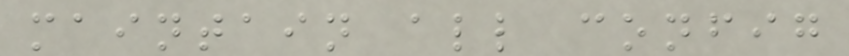maintain all config
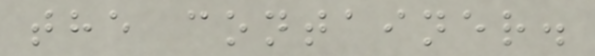the container.
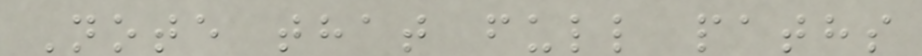Note that full paths
